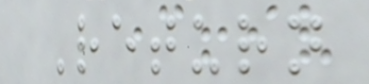Return
